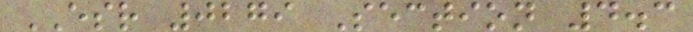ESR 0279 Section 4.3
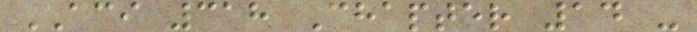ACI 318 Chapter 14 -
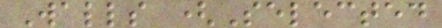Walls (Selected
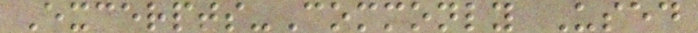Excerpts-Commonly Used
